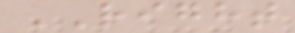RIGHT
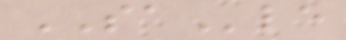SAle
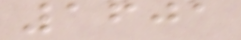1601
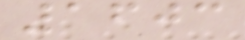1603
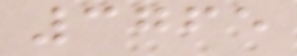3765
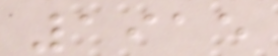1915
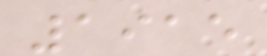1915
